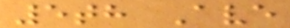5th Ave
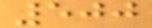500
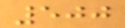500
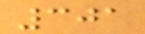301
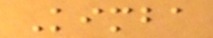Kimba
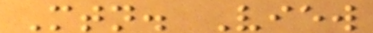Mtn. View
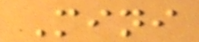Mini
